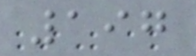197
